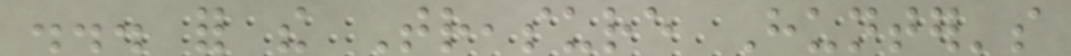... for the Treasure Hunter's
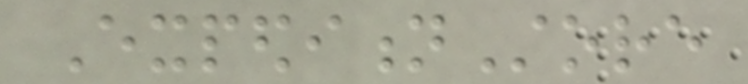ExpeditionStore
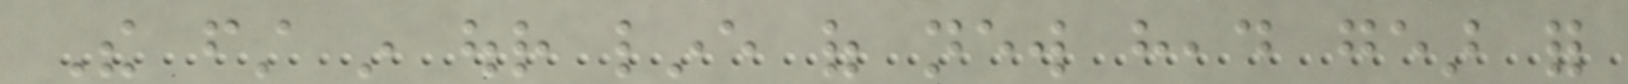The first in our line of new head gear for
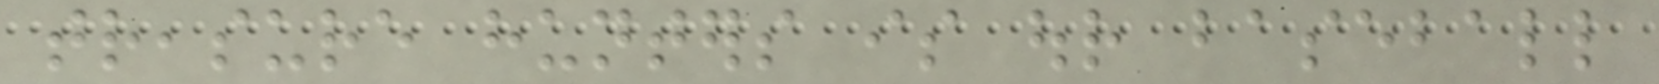treasure hunters is our baseball
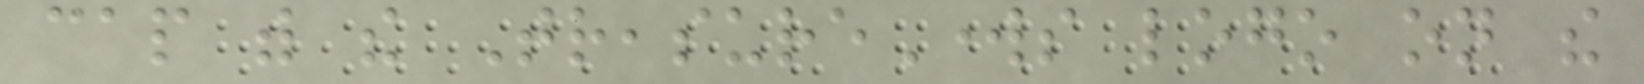cap with the TreasureWorks logo on the
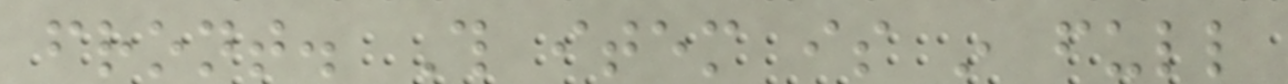front. This item is in full
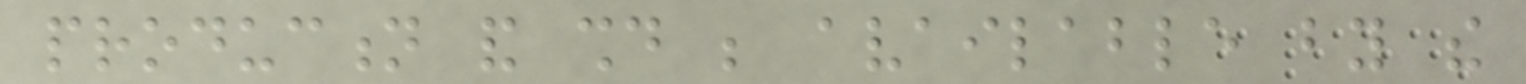production and should be available by the
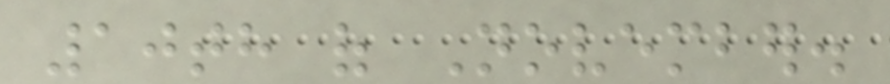10th of November.
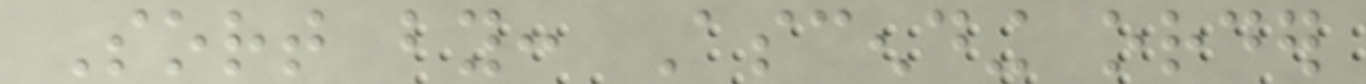Sort by: Ascending order
